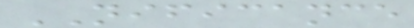NIFICANCE
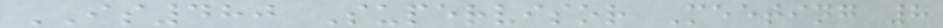IS480 Supervisor Meeting 8
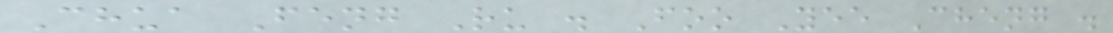Chua Feng Ru . Foo Yee Cheng .
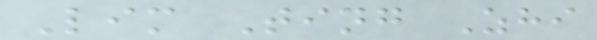Lim Ting Zhi
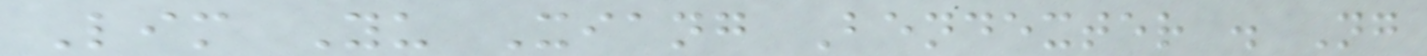Lim Yu Xiang Bendexter . Ng
